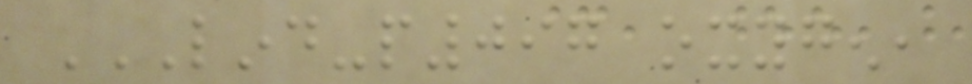LIND-P097 OXYGEN,
